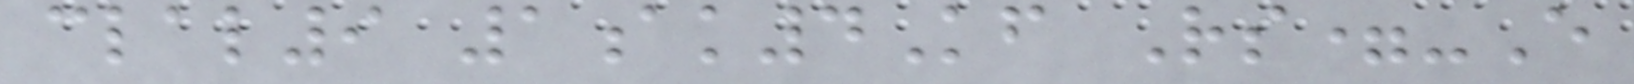clal9 1ak4Kf Rs=-E
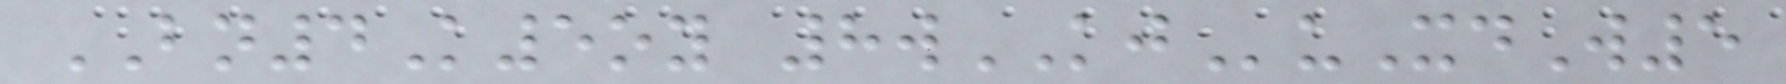BN4K5oy 8wKJuXdW5
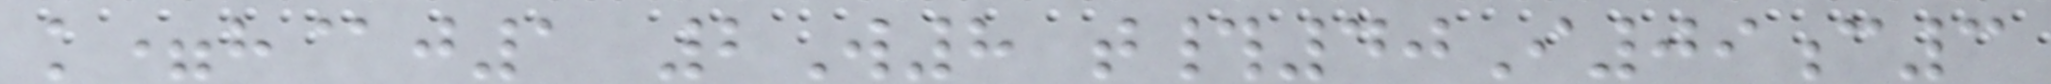k=h@j1 2W8 t#40I09c3
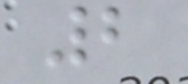2
